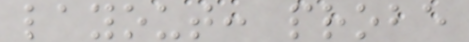layout: probe
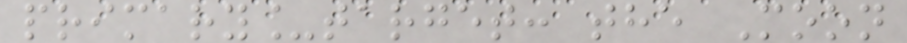primary_target: the Moon
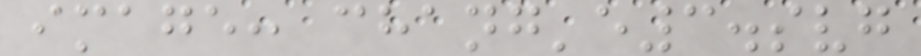image: chang'e3.svg
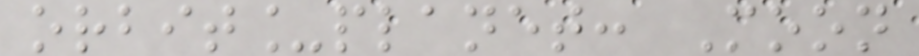orbit_planet: Moon
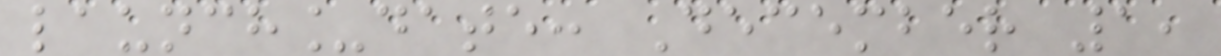launch_date: December 1,
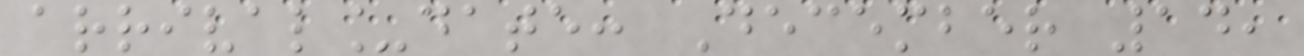arrival_date: December 14,
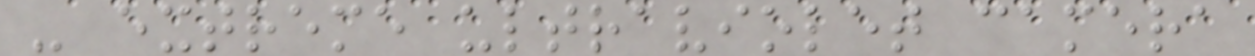- extreme ultraviolet camera
